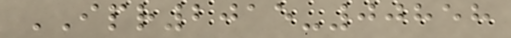IPR2015-00858
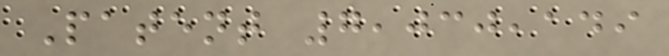Patent 7,030,149
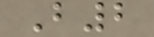B2
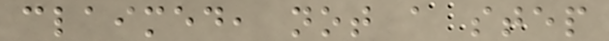claimed, not a step
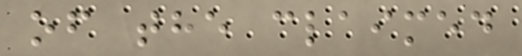of the claimed
